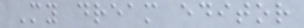My dream editor
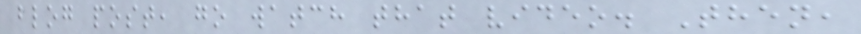blog post, go watch that video. Then,
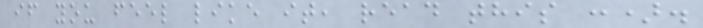if you feel like it, read this :).
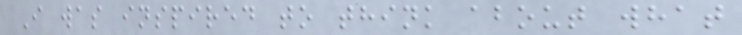I was inspired to think about what
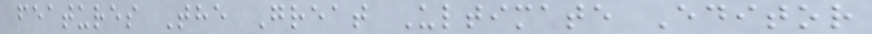features The Great Ultimate Editor
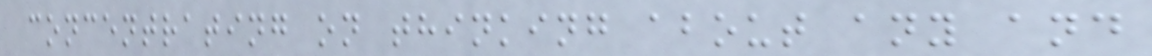concentrating on thinking about any and
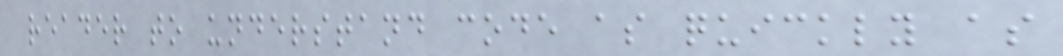reader to understand code as quickly as
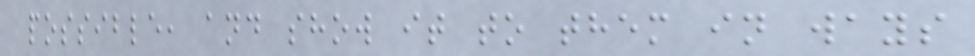possible, and show it to them in ways
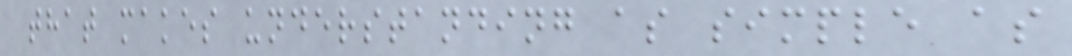that makes understanding as simple as
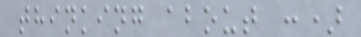thinking about :)
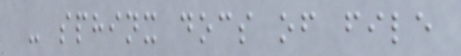- sphinx docs of file
